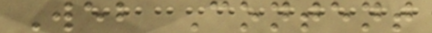Web Content
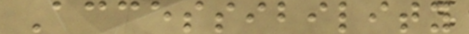Accessibility
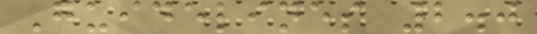Guidelines 2.0
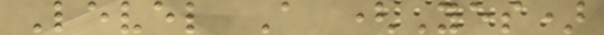Level A (Yes)
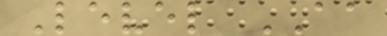Level AA
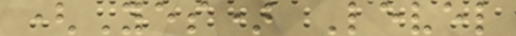(Yes) Level
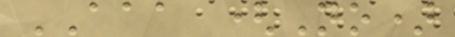AAA (No)
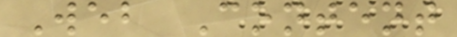Web Content
